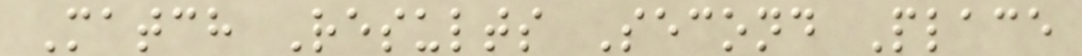Match Results Second Place
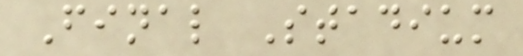Final Stadium
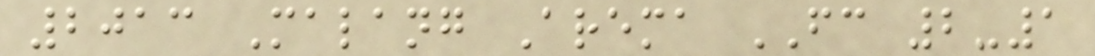2013 Malang Arema FC 2-1
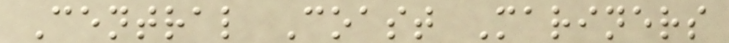Central Coast Mariners
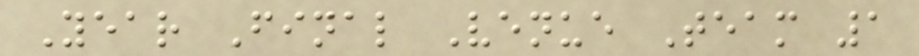Year Final Venue Team 1
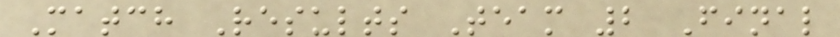Match Results Team 2 Final
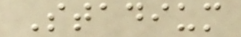Stadium
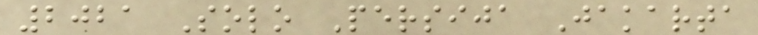2021 Solo Persija Jakarta
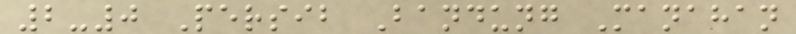2-0 Persib Bandung Manahan
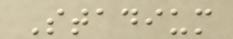Stadium
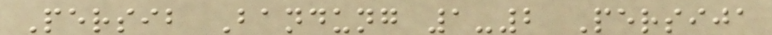Persib Bandung 1-2 Persija
